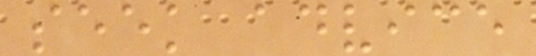seek advice
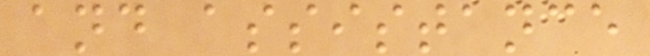and assistance
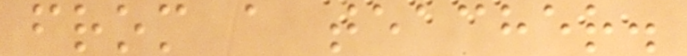from a teacher.
